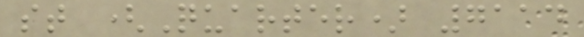st (Quarter) 7114
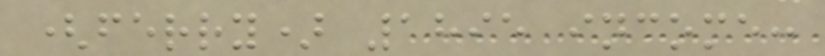(ferry) 1895 income:
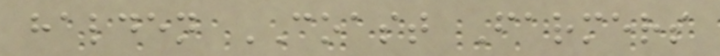halden COAST Farmers
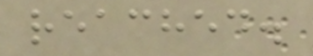reached.
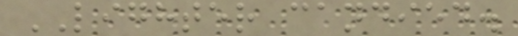LIGHTER candied.
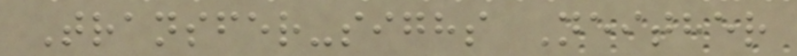Transfer-sighs Neither
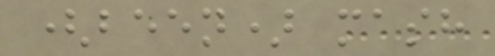(been) mash
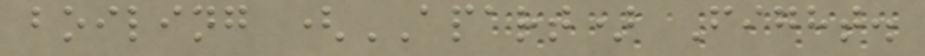boiling (APART) Fight.
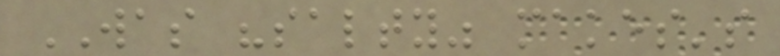WAS "salty" makes's
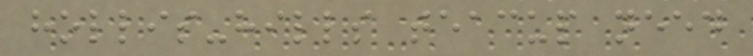hollis-hills teacup need
